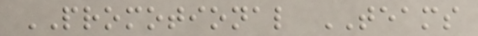PROMOTIONAL TEAMS
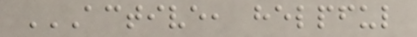ACTIVE, HELPFUL
